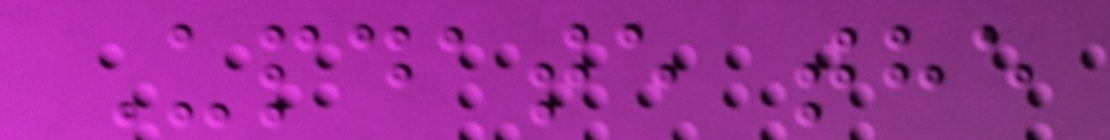Update the
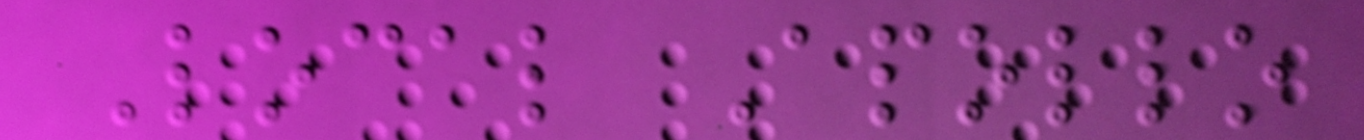Local Apollo
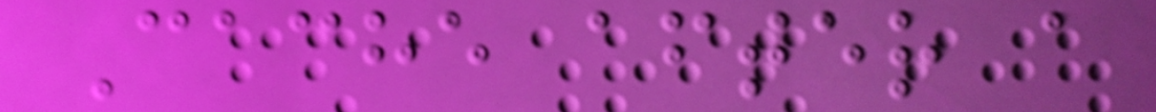Cache after a
